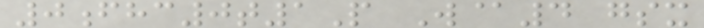0fhc0t1P W@4 gsx
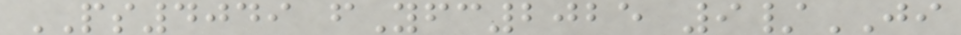PS4049 fYfc2025 9/JI
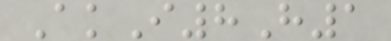AkI8H1
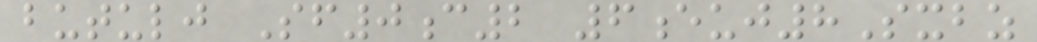butulj Sf0c2 6euj8Sxbz
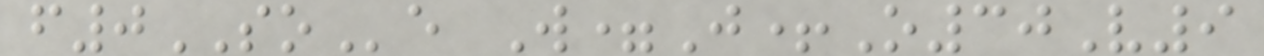f0SOe W=J+O30V9
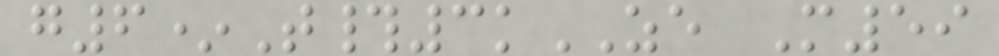g6*T#3kZE M59
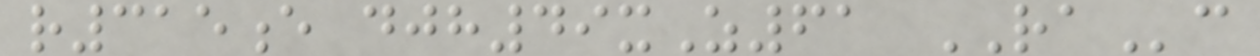r315e djh49xZ61 RAc
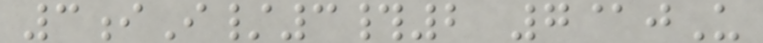3iI/3#2 7@jU
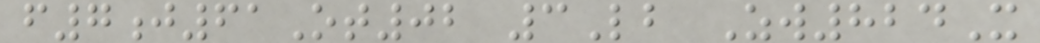f7j61Ot02 3Lb Zw824X
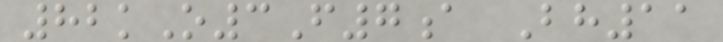82kO3F7a Bh11
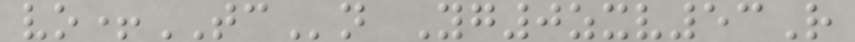vo+TCn Yg0zxv53R
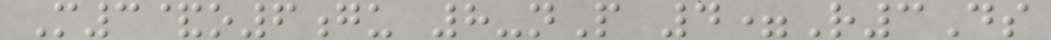M3&o6gu 8-nP 4=R3Ds
